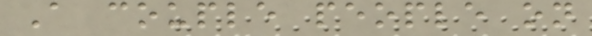A couple people on
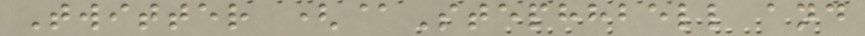Twitter (@Stephhbell and
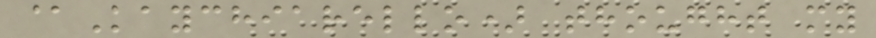@Kaychiarello) thought my
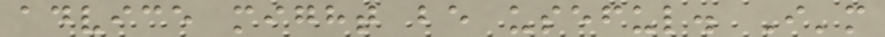advice might be useful. I'm
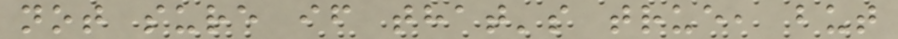not sure if that's true, but
